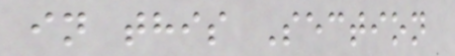in this Section
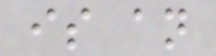is an
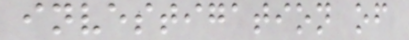investigation of
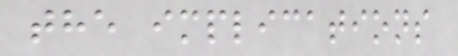the implications
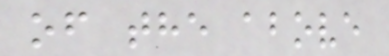of the above
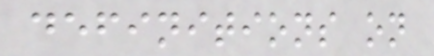definitions on
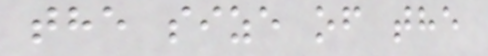the size of the
